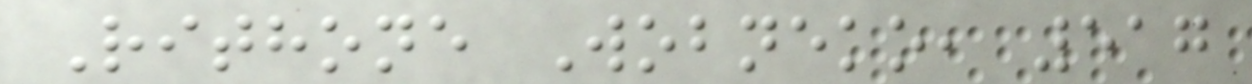Rithone Wobneko, 517
